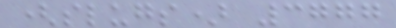(slugs) 3777
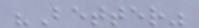"Better"
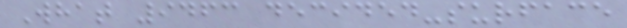What 9463 decided-surface
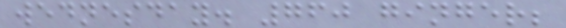wednesday. 760 ginger;
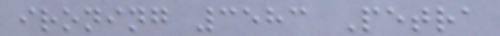ironing 3583 Petra
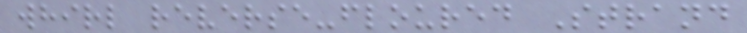whirl reverse-floured Strand
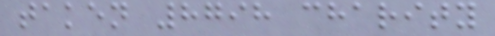taken 8798 charity
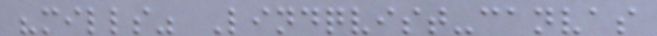"mills" Lindqvist-canvas
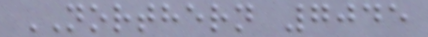NORTHERN 7045
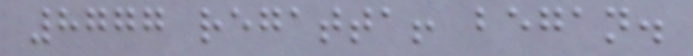8777 regatta! began.
